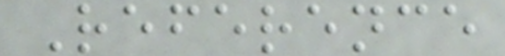Reference
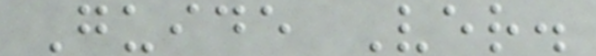Guide Ver.
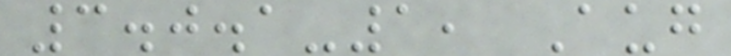3.0.1-1, Aug
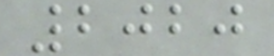2020
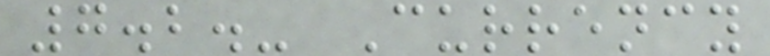7.2.- Currency
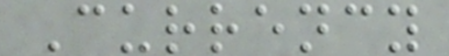Currency
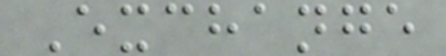Exchange
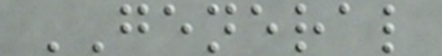GENERAL
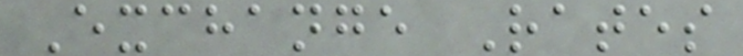Exchange Rates
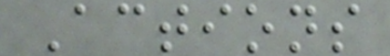Actions
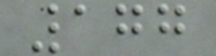177
